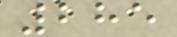285
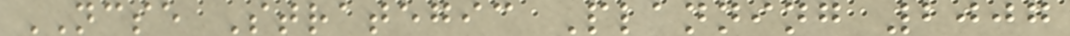NCSE Strategic Planning 2007
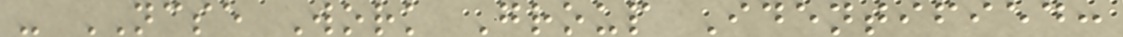- NCSE Work Group Identified:
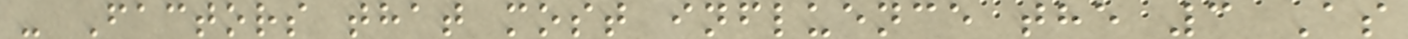- Factors that most influence the 3 As
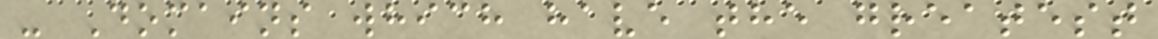- Domains which have the greatest
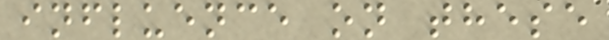influence on these
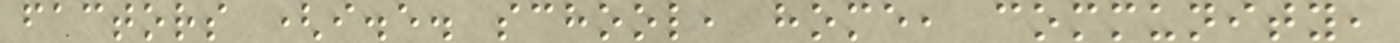factors (i.e. school, home, community,
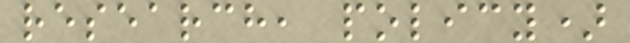research, policy)
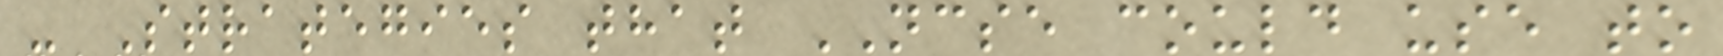- Strategies that NCSE could use to
